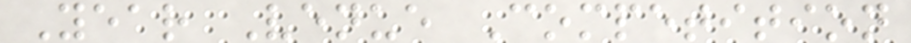Year Venue Competition
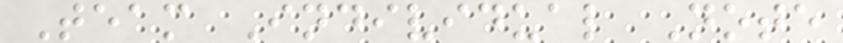Team Individual Note
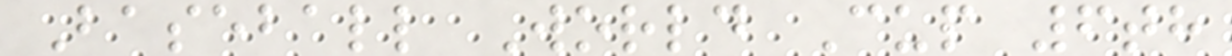Baseball World Cup 6th
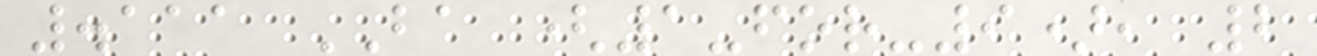.111 BA (1-for-9), 2
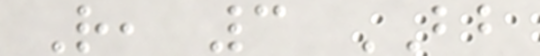R, 3 BB
